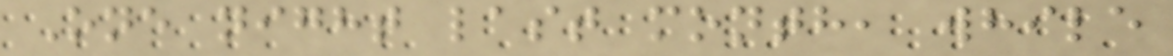One night last month, while
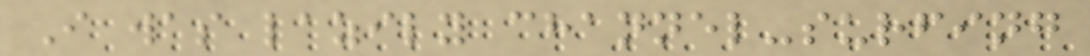I was lazily channel-surfing
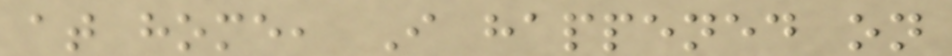at home, I happened on
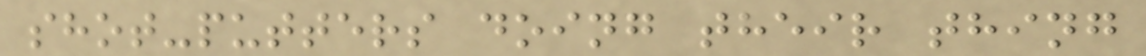shot-putters doing their thing
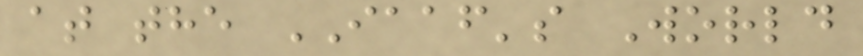at the IAAF's World
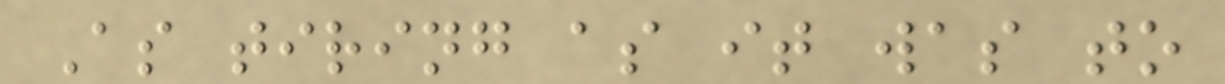As tiring as it was to
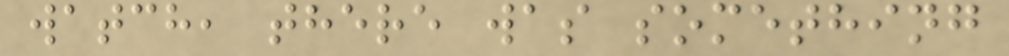watch, there was something
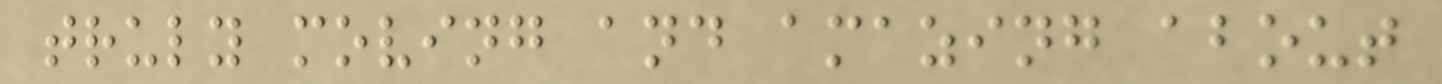truly moving and amazing about
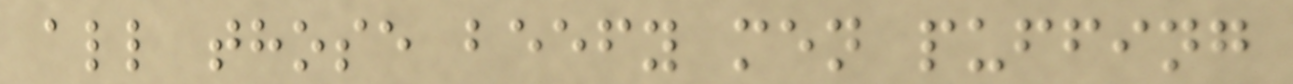all those beefy men puffing
